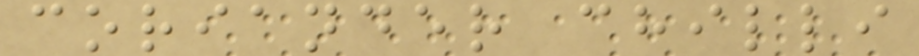coriander chilli
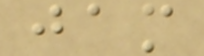jam
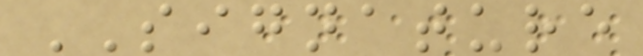SIGNATURE
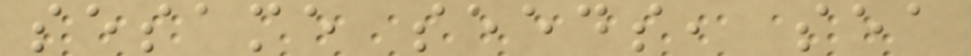sesame seeds, sea
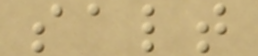salt
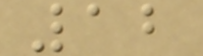12
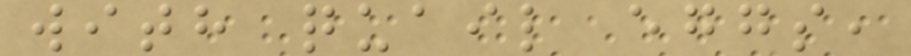with quail eggs,
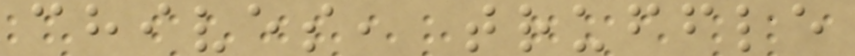chives, truffle
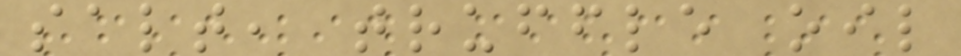salt, truffle oil
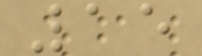15
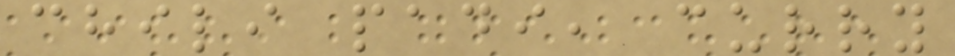chili padi, curry
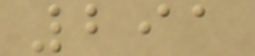291
